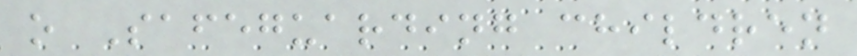o Safeguarding children
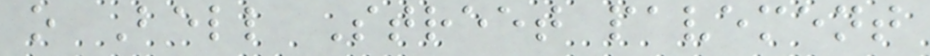o Bell Street pavement
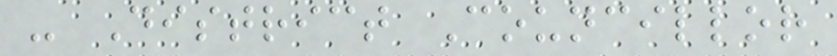- District Councillor
